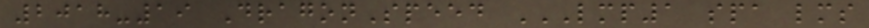2018-19 DragonSpeed LMP1 SPA LMS
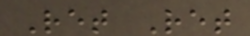Ret Ret
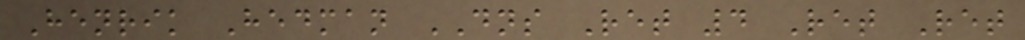Henrik Hedman DNS Ret 4 Ret Ret
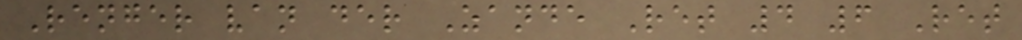Renger van der Zande Ret 4 6 Ret
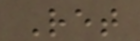Ret
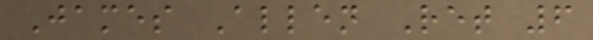James Allen Ret 6
